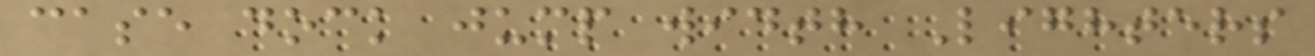case dock jump width Lighters
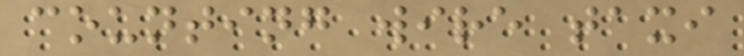counting wire taxi
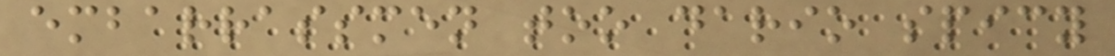embarrassmen too dario spicy
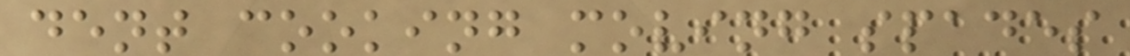dent cooking moving spades
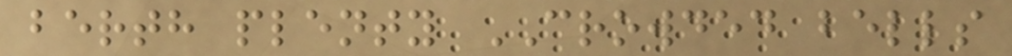berth plenty CROWDED bells
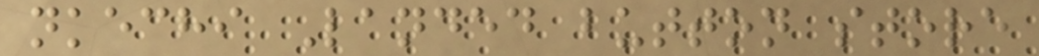nkechi Landed button store
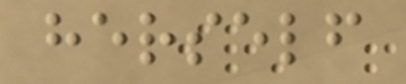herself
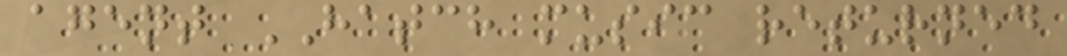agent HATCH music returned
